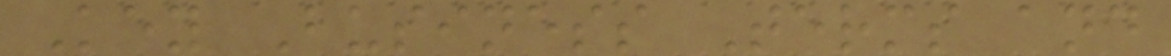Key Business Terms and
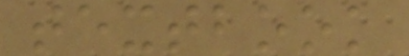textbook
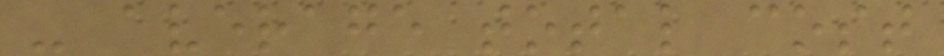- average total cost
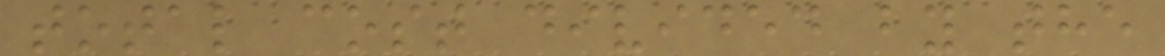total cost divided by the
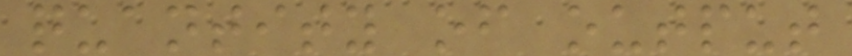quantity of output
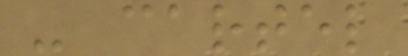- cartel
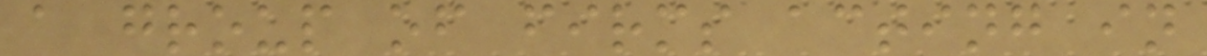a group of firms acting in
